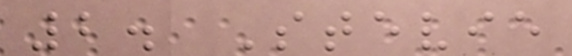2. Stevie
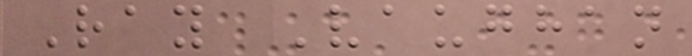Ray Vaughan
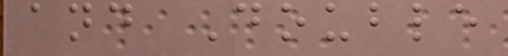and Double
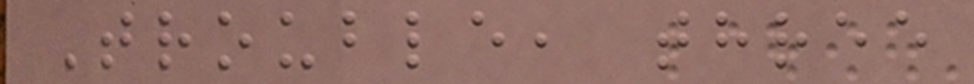Trouble, three
